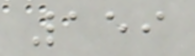159
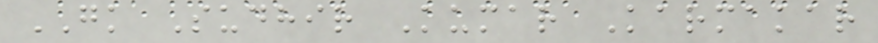GK Sudhir Kumar Karmakar
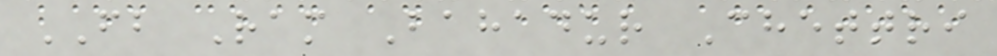FB Ram Bahadur Chettri
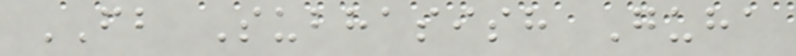FB Subhasish Guha
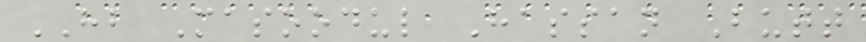HB Masoodul Hassan Butt
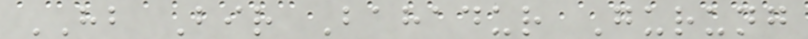HB Bir Bahadur Gurung
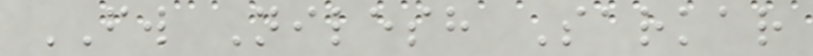FW Nilesh Sarkar
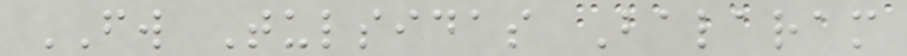FW Tulsidas Balaram
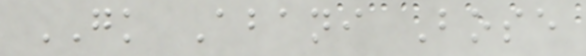GK Abani Bose
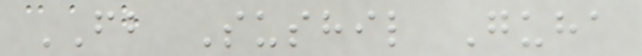FB Sushil Guha
